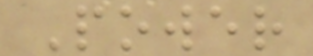Power
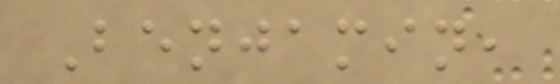Benjamin,
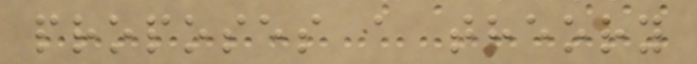proposes a theory
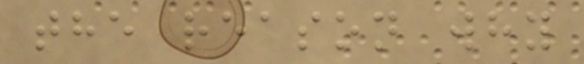the reason why
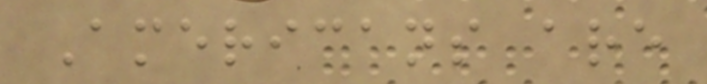Americans are
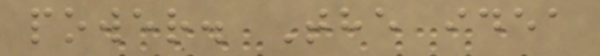power. The idea
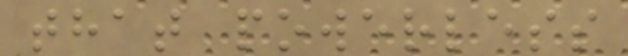that powerless
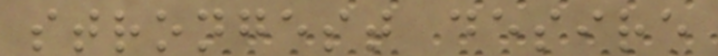strongest desire
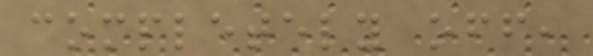completely off,
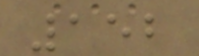152
